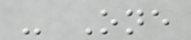- One
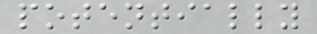potentially
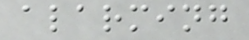alarming
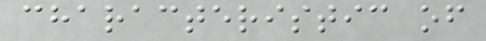characteristic of
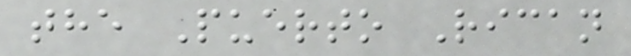the Puerto Rican
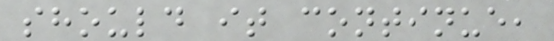should it continue,
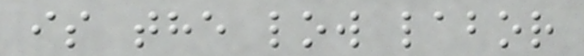is the low labor
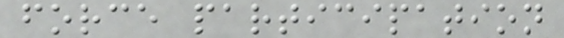force participation
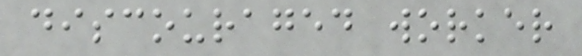discouraged worker
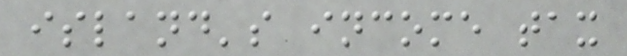island's income tax
